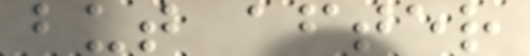but after
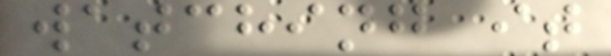watching it
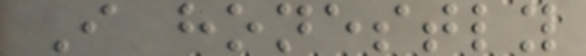I honestly
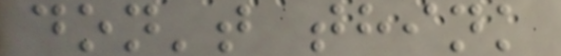don't think
